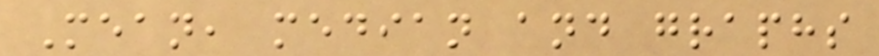Mean, median and graphs
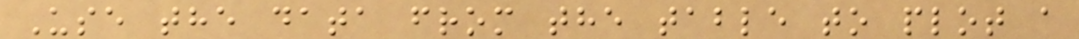Use the data from the table to plot a
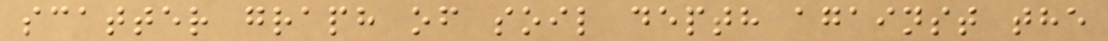scatter graph of soil depth against the
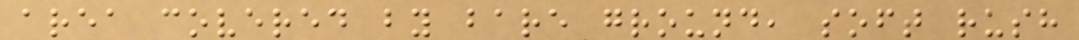area covered by bare ground, soft rush
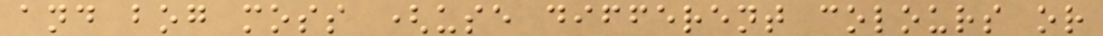and bog moss (use different colours or
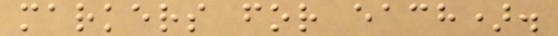markers for each).
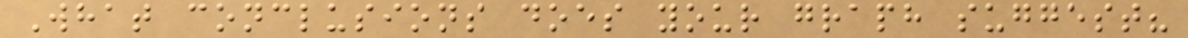What conclusions does your graph suggest?
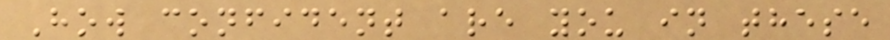How confident are you in these
